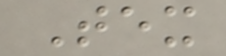Tex
